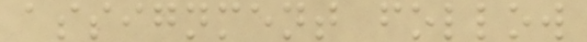assignment follow
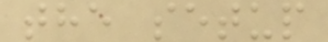the setup
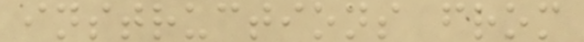instructions from
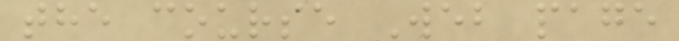the course Web page
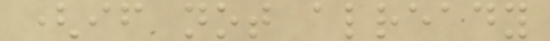(if not already
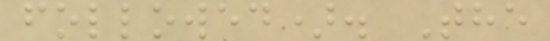followed). The
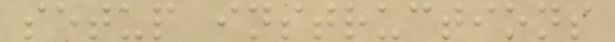setup instructions
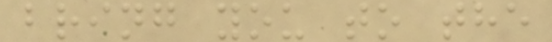bring you to the
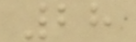28
